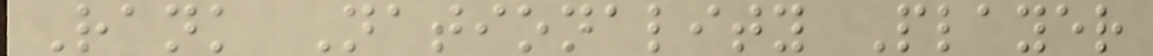Rank Nationality Player
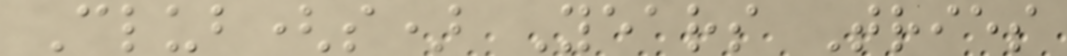Club(s) Years Tries
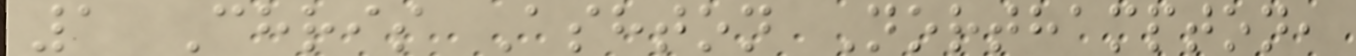1 Chris Ashton Northampton,
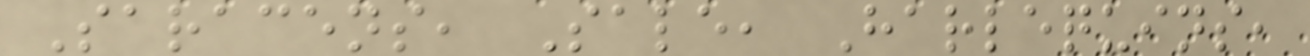Saracens, Sale, Harlequins,
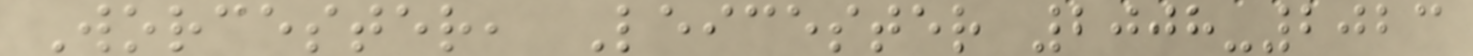Worcester, Leicester 2008-2023
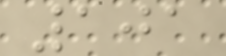101
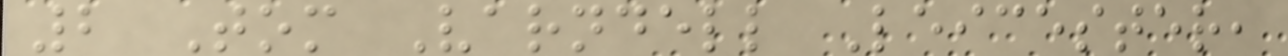2 Tom Varndell Leicester,
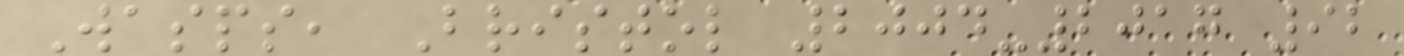Wasps, Bristol 2004-2017 92
